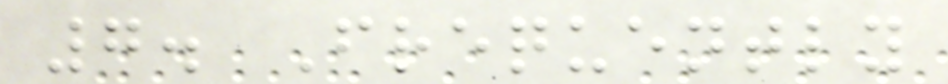7. Frequently
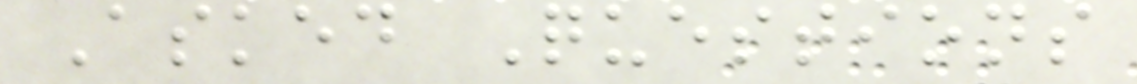Asked Questions
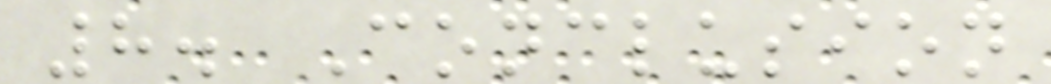8. Conclusion
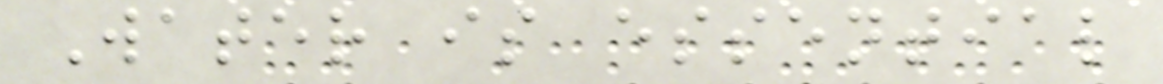Water is essential
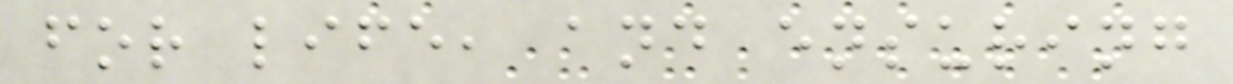for life, and ensuring
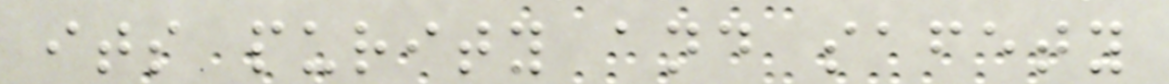its purity and safety
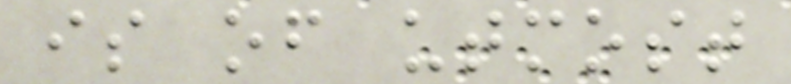is of utmost
